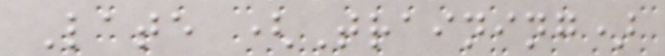Late (Training)
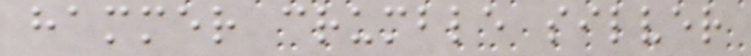hammer crumble silver
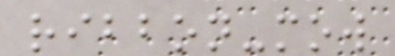ribbon-mow
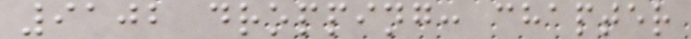9102 dropping: chapter
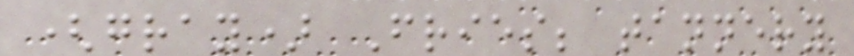(gray) Fries; tannery
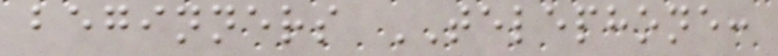beginners TELEPHONE:
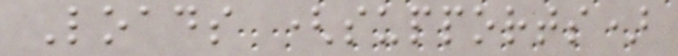Loads (supports)
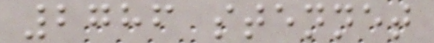2786 stennet
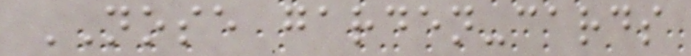NOSE garden-cards
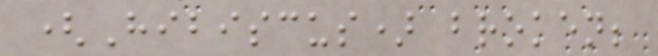(Hibiscus) broken;
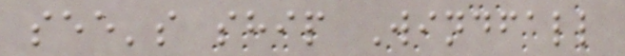see's ship Windfall
